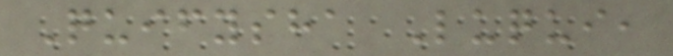Quifysha Luqui,
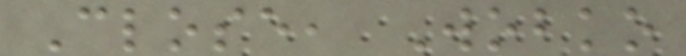Close, Wobko
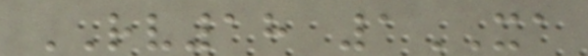RV18 1XA
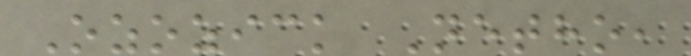Ozozick Netho,
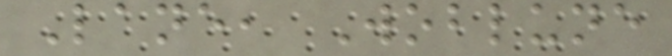Lane, Woblune
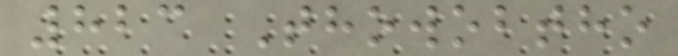823 Thowobtho
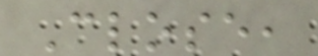Close,
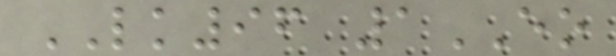LK96 1EO
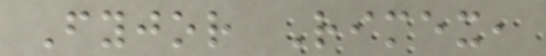Fyjor Rimex,
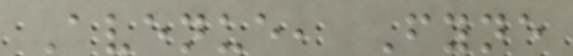Avenue, Fyne
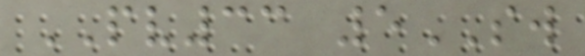PV33 5SW
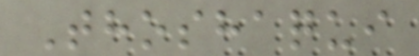Thoshaqui
